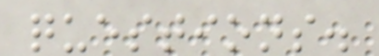questions.
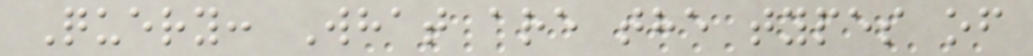Query: What are the types of
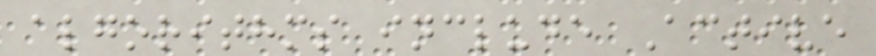algorithms include Active
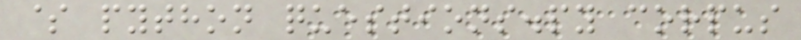$ python questions.py corpus
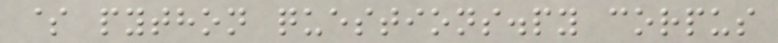$ python questions.py corpus
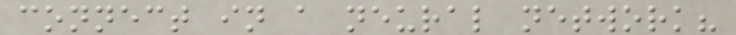connect in a neural network?
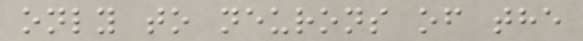only to neurons of the
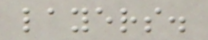layers.
